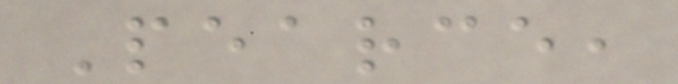Pearce,
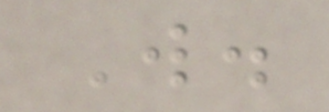W.
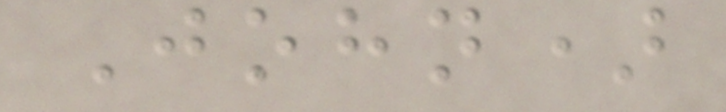John)
